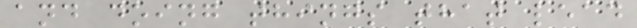and doing things that lead
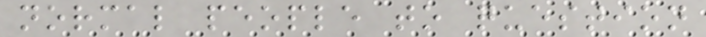normal people to question
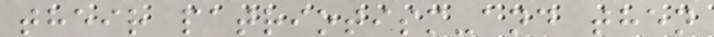their patriotism-and then
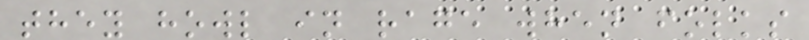they howl in rage when folks
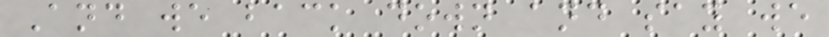And we back down and say we
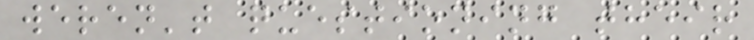weren't questioning their
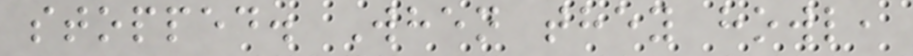stopped. When they howl,
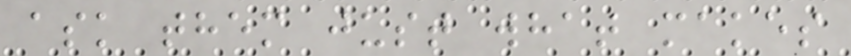ask them just what makes
